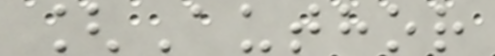[Author
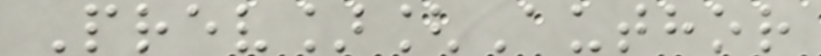Prev][Author
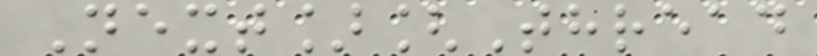Next][Thread
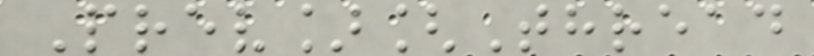Prev][Thread
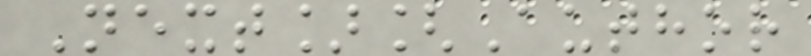Next][Author
